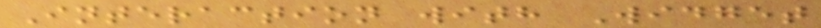Interaction with Widget
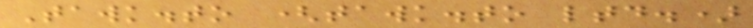Tawk.to (tawk.to ltd.)
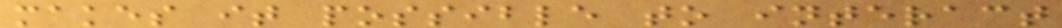makes it possible to interact
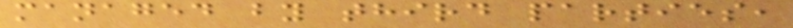managed by third parties,
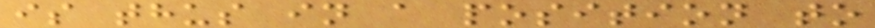is thus in a position to
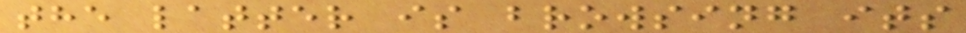the latter is browsing its
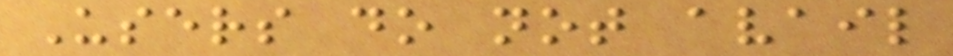Users do not avail
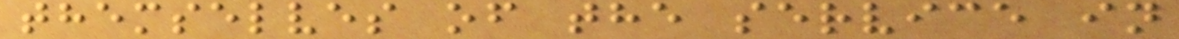themselves of the service in
